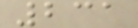231
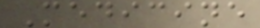Medicine
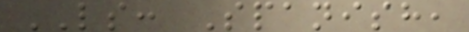LS: Spanish,
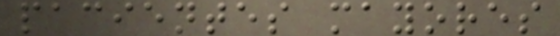pacientes mayores
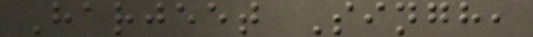Harjeet Singh,
